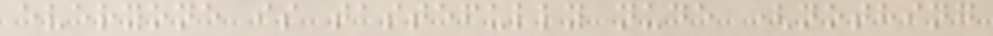everyone is tastefully nude (nothing
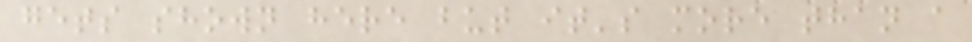gets shown here but it's more than a
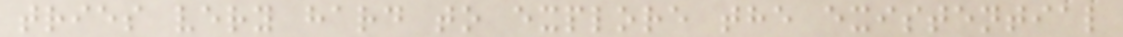tries very hard to explore the existential
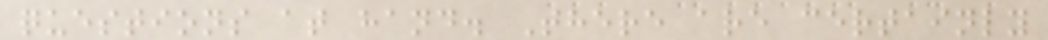questions at hand. There are certainly
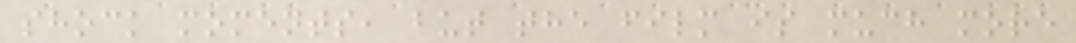shock moments, but the film is much more
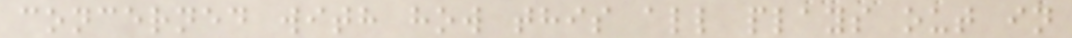concerned with how this all plays out in
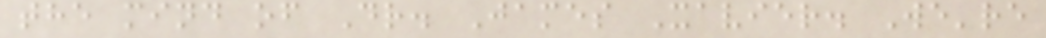the mind of Dr. James Xavier. We're
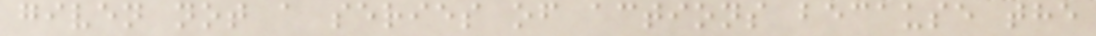given not a series of actions because the
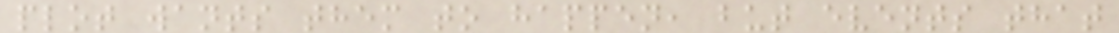plot wants them to happen, but events that
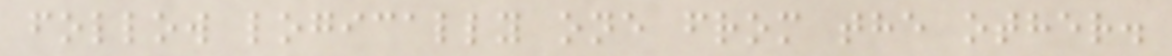follow logically one from the other.
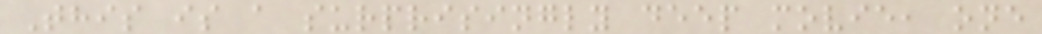This is a surprisingly deep movie, one
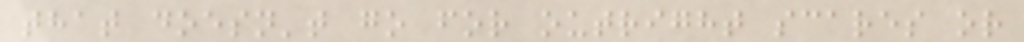that doesn't go for outright scares or
